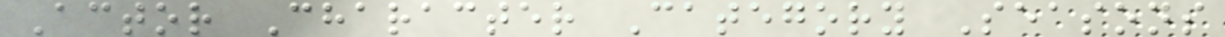Actor Character Category Seasons
